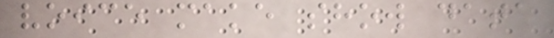voice make show data
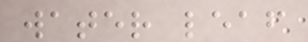water leaf
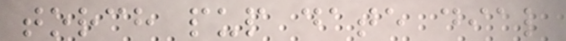torch pup date dial
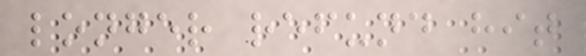longer refund hit
